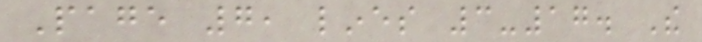Page 7, lines 3-17. The
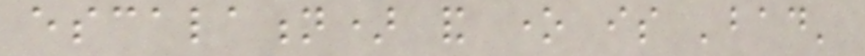escalation) and one is 'bad'
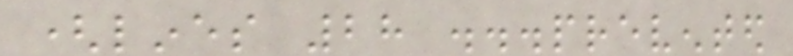(lines 28 ...prevented
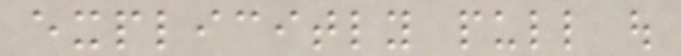explicitly pull out
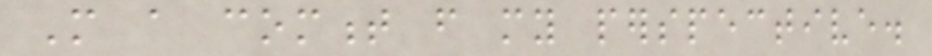More a comment from my perspective.
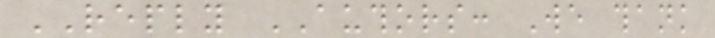REPLY AUTHORS: We thank
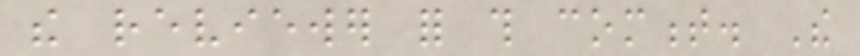the reviewer for this comment. The
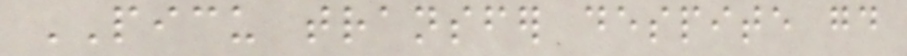PICU transfer despite good
